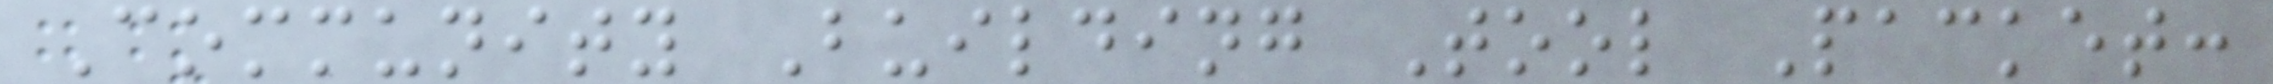Community Building Tool Packet:
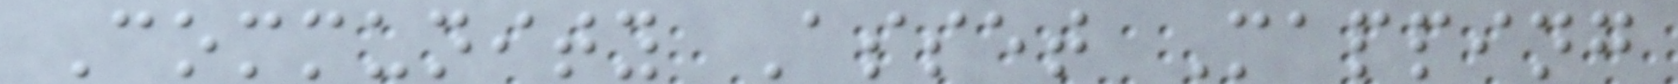Community Asset Mapping
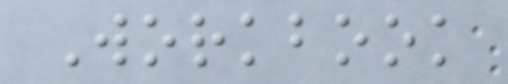Workbook
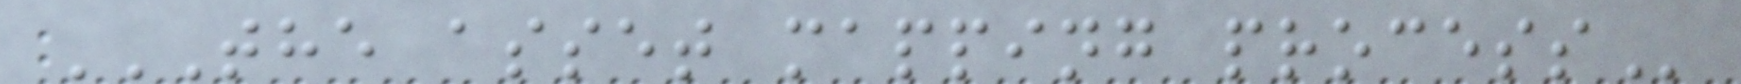THE ASSET MAPPING PROCESS
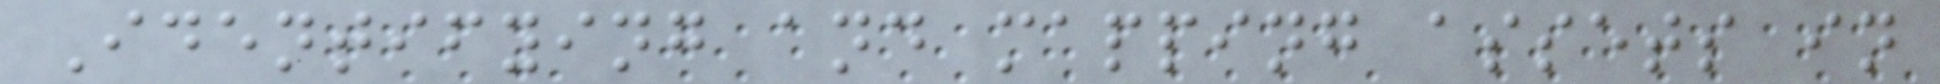Identifying and mapping assets in
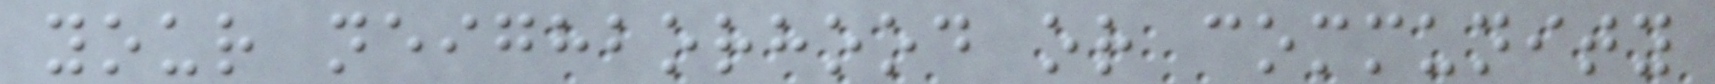your neighborhood or community
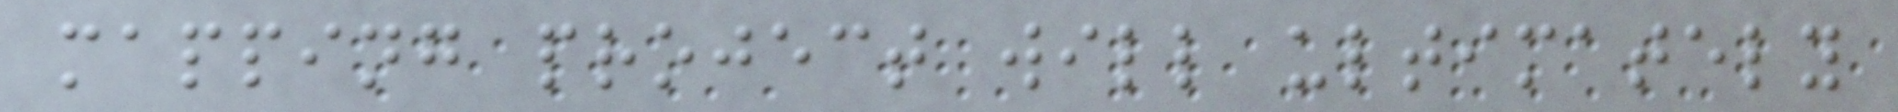mapping project will ultimately
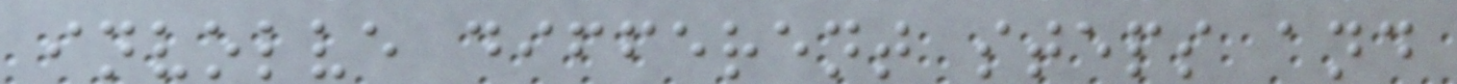involve different steps and
